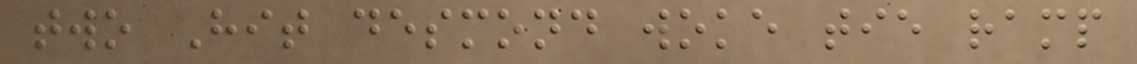two Hit desmond woke tie ramp
